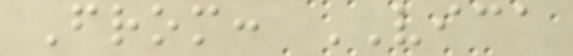From: VICA
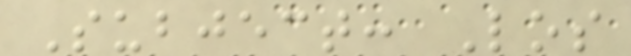Subject: Los
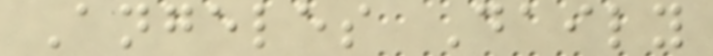Angeles Daily
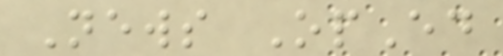News OpEd
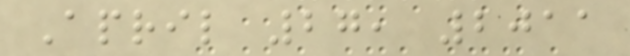April 27, 2011
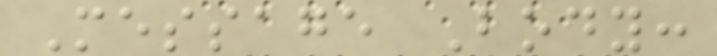Message Body:
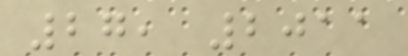27, 2011
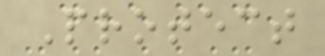Protect
